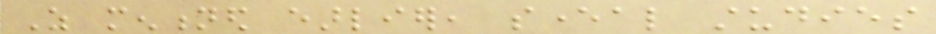As mentioned earlier, several studies
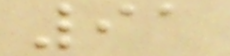91
